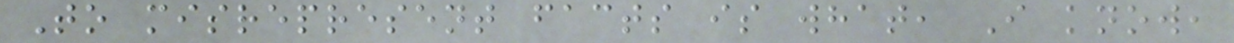To misrepresent facts is what, I know,
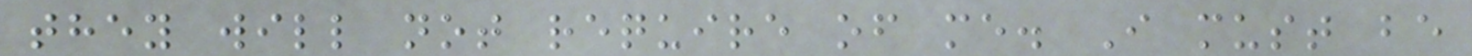they will not require of me. I must be
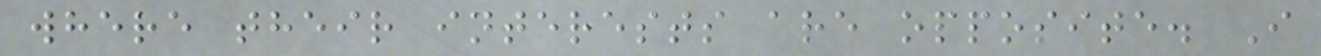where their interests are opposite. I
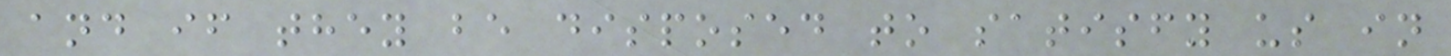and if they be disposed to satisfy us in
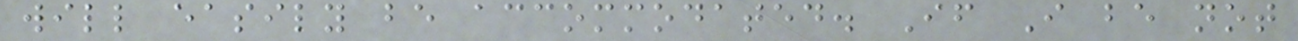will easily be accommodated. If I be not
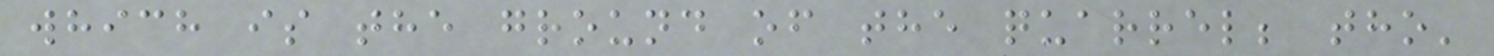which is the ground of the quarrel; tho'
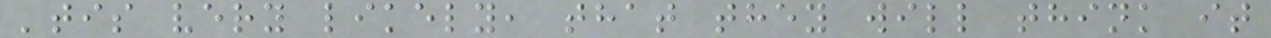'tis very likely, that they will think it
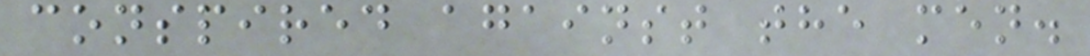conspired against the men.
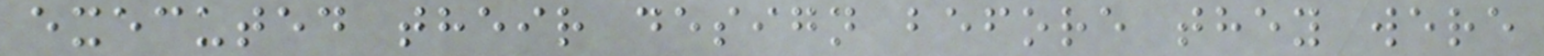executed their design before they were
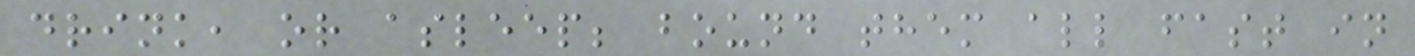drink, or asleep; bound them all fast in
